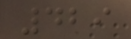429
